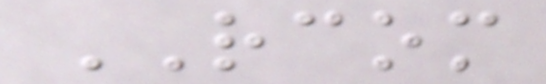RCOM
